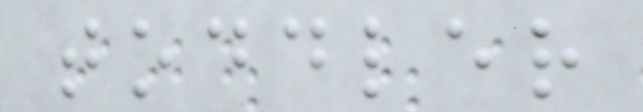toddler
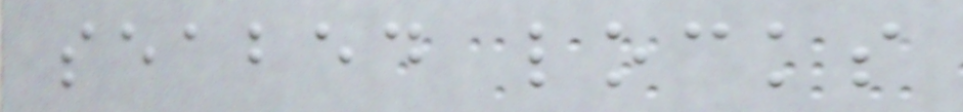seabed locks
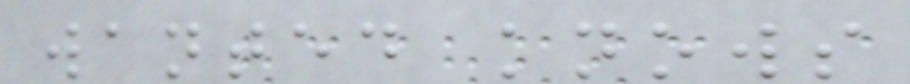wanted knows
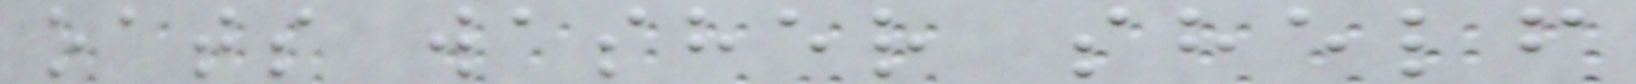oats washer shelf
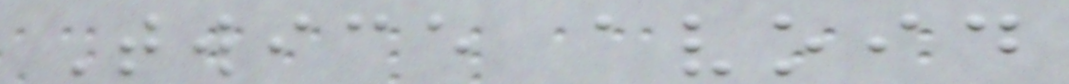Twice avoid
